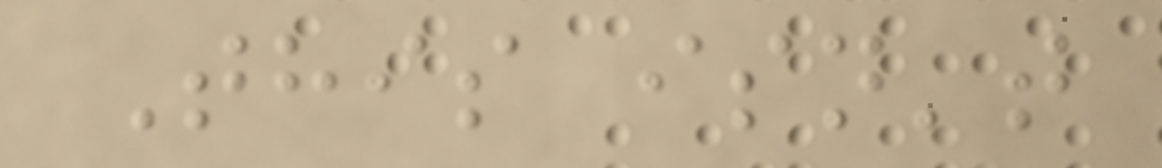This isn't
